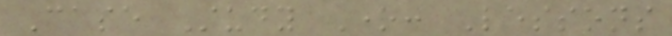Case Study One: Lessons
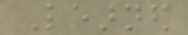Learned
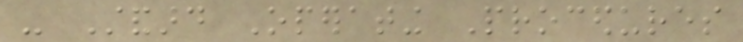- Standard Operating Procedures
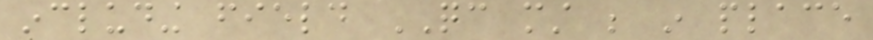including field QC must be in place
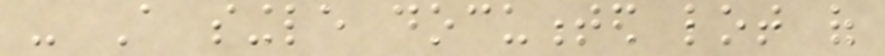- A single documented lot of
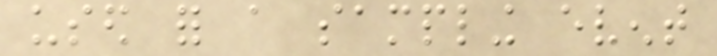used for a sampling event
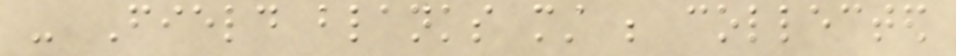- Field blanks must be collected
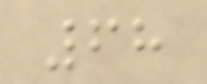68
